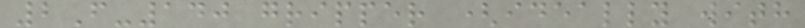2F-140 gripper (ideally with
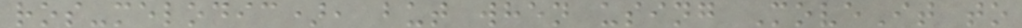ros-melodic), but when using MoveIt to
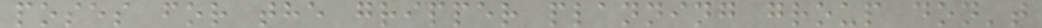poses for the gripper planning group don't
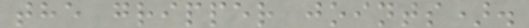the gripper joints).
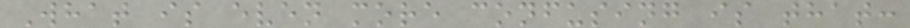What is even more confusing is that:
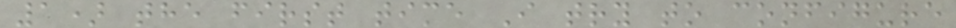1) the first time I try to configure
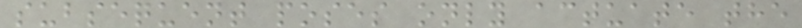subsequent poses only actuate the
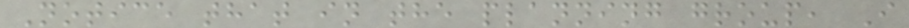Notice that in the planning group, I
